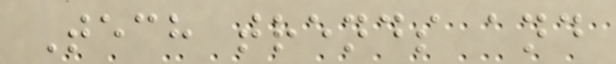Tech trends and
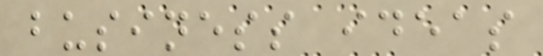business ideas
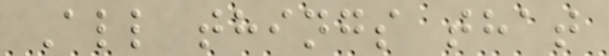All things that
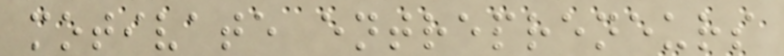motivate entrepreneurs
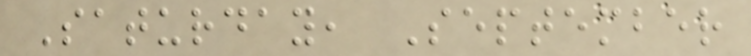Saturday, September
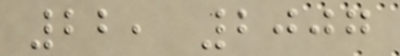22, 2007
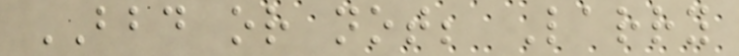BBD or not; Larry
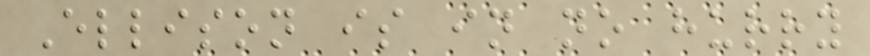Ellison is in no hurry
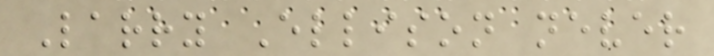Larry Ellison never
